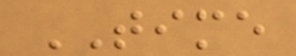TIME
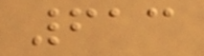613
